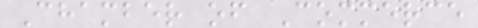Chamber of Commerce
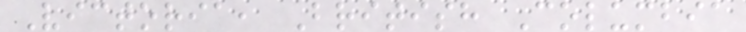Victoria, British Columbia
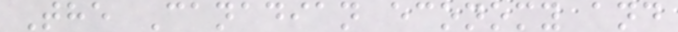The Canadian economy and
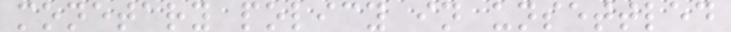monetary policy in unsettled
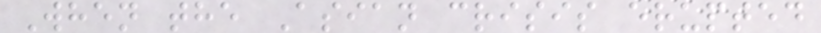When the Asian crisis erupted
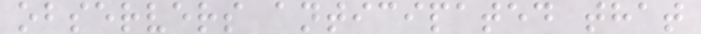observers anticipated that
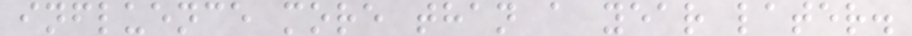influence more than a year later.
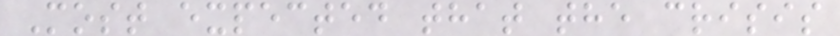Most expected that the crisis
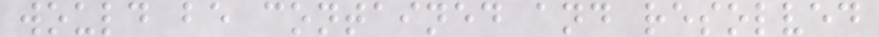would be contained and resolved
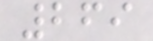269
